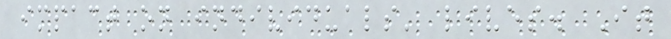impact on individuals' lives. It
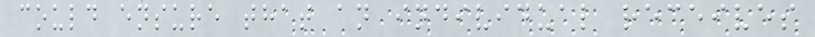could ensure that an individual receives
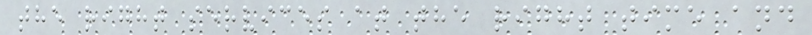the right services at the right time and
